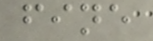fine
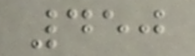450
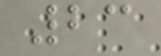23
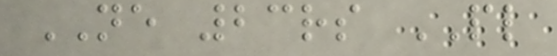NE 23rs PL
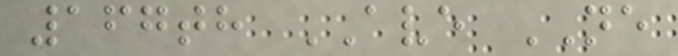167th AVE NE
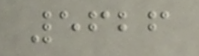5626
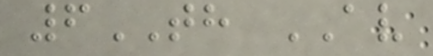6TH AV
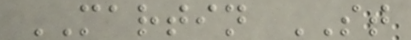MARTIN ST
